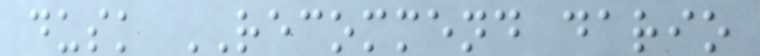dusk RECOMMEND dario
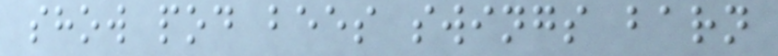show pod bees swings barn
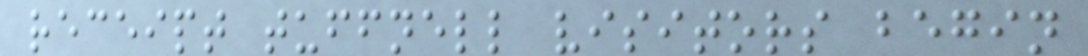receipt tuffnell visitors begin
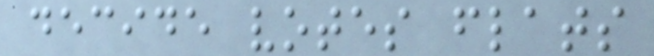decide votes flats
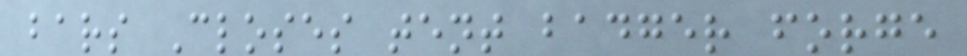bars Closes tent badger forge
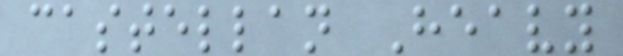castellan Heavy
